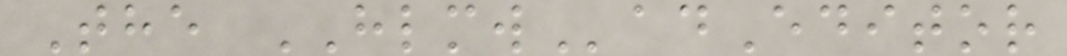The HLMWadEditor
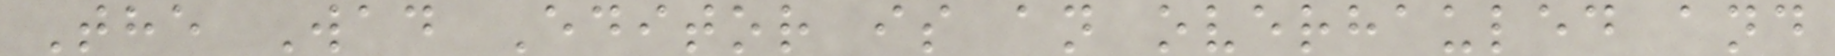The Wad Editor is an overhauled and
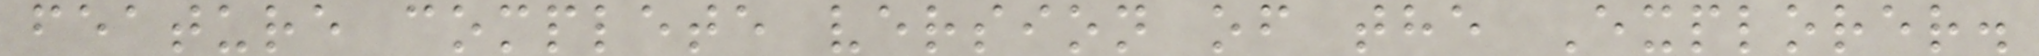feature complete version of the Explorer.
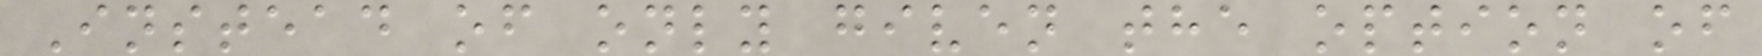Instead of only given the option of
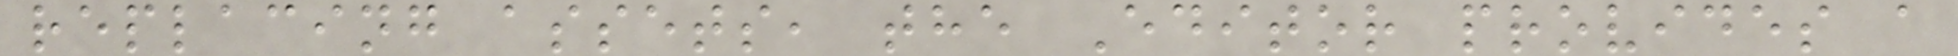replacing assets, the Editor provides a
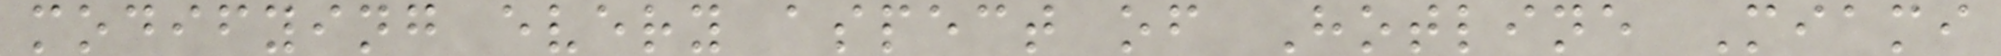modifying every aspect of Hotline Miami
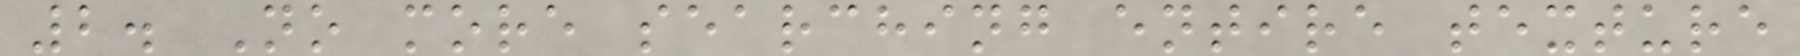2. No more searching entire texture
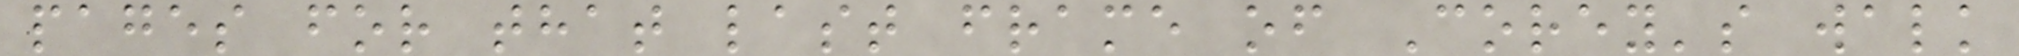pages for that last frame of Corey's walk
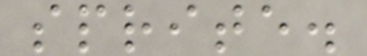sprite.
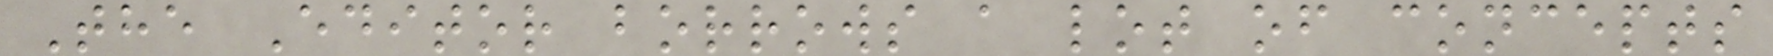The Editor borrows a lot of concepts
